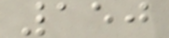150
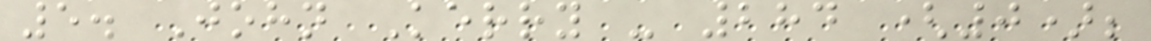5. John Kerry - 284 (0);
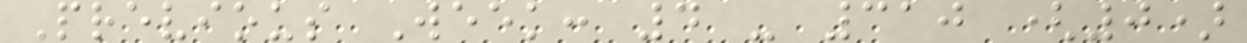Previous Week: 4 - 310 (0)
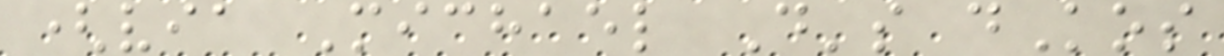(via Michael D's dKos
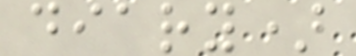diary)
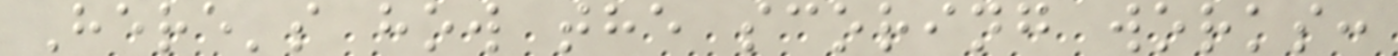Here's how the scoring works:
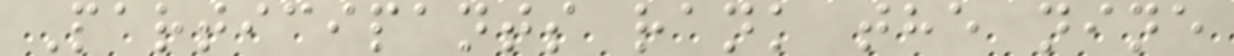Participants rank the nine
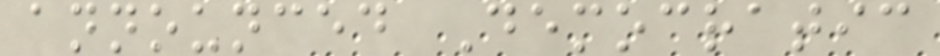announced Democratic
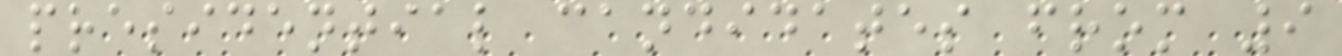presidential candidates from 9
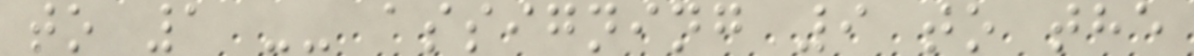to 1 -- assigning 9 to the
